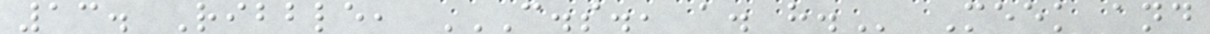13. Ribble, C.S., A. H. Meek and
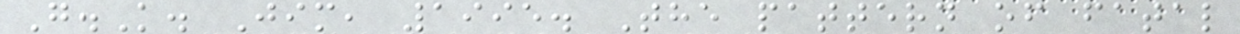G.K. Jim, 1995. The pattern of fatal
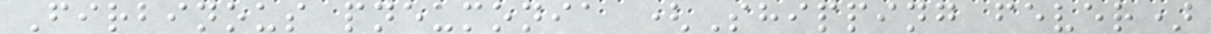Firbinous pneumonia (Shipping fever)
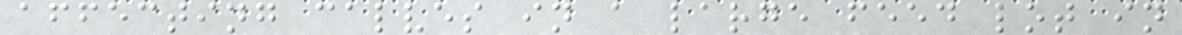affecting calves in a large feed lot in
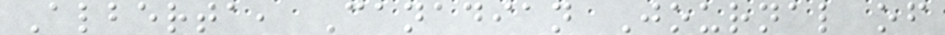Alberta, Canadian Journal of
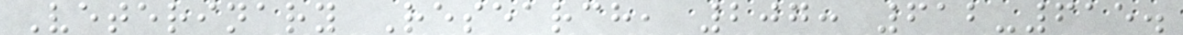Veterinary Research, 207: 612-615.
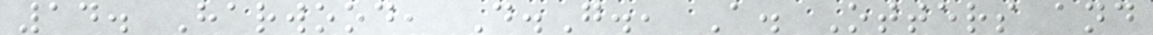14. Harwood, D.G., A. Otters and
